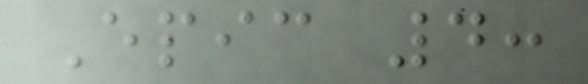Epic 4:
